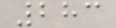283
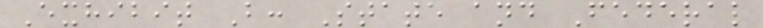Exhibit B: State and Federal
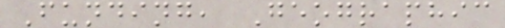Funding, Geographic
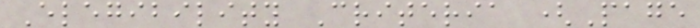Elegibility Criteria (Page
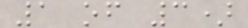1 of 3)
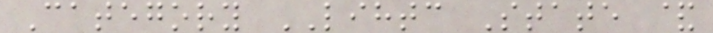Category LIHTC State &
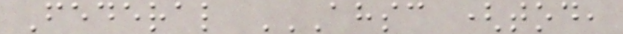Federal AHSC (TOD,
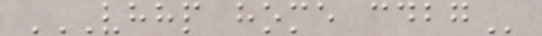VHHP HOME CDBG
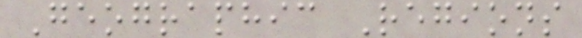Geographic Regions
